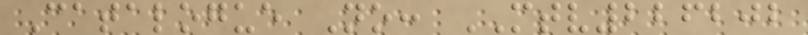Catalogue No: MTV226202
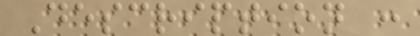Description :
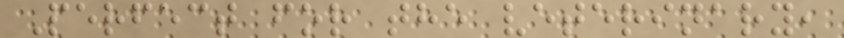Perfect for the veterinary,
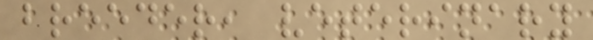breeder, veterinary
